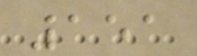151
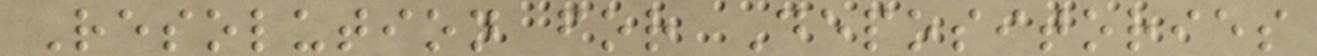Resolution for Depositories
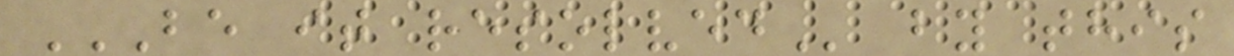BE IT RESOLVED by this
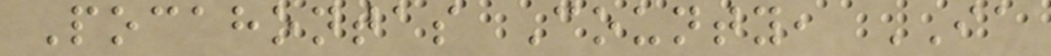Pocahontas County, IA
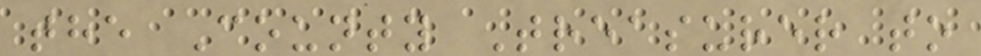the County Treasurer to
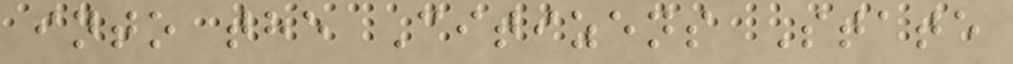into the Citizens State
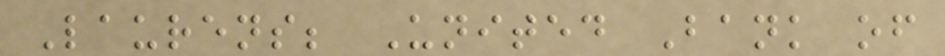Laurens; United Bank of
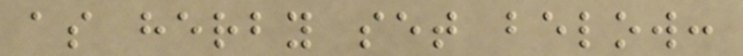as herby set below:
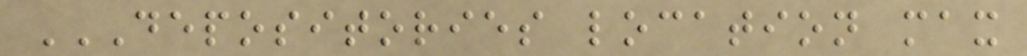DEPOSITORIES LOCATION MAX
